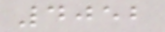4052
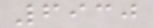6930
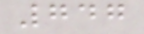747
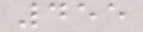455
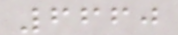6660
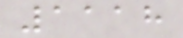1118
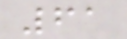61
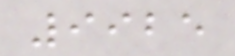9925
